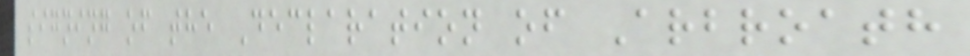signing of the Declaration of Arbroath
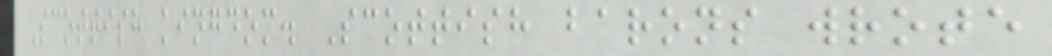Scottish kingdom. Scottish barons wrote
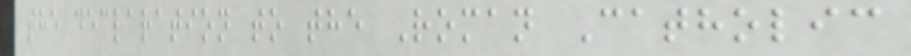the declaration to the Roman Catholic
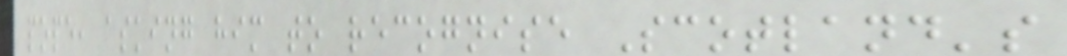pope, asking him to recognise Scotland's
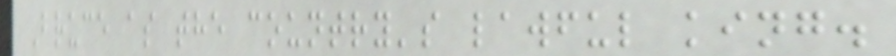Bruce as the country's lawful king.
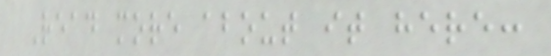Read more about it here:
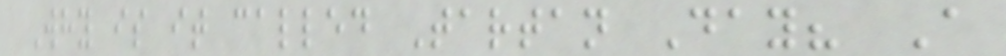Why is it called Tartan Day? A
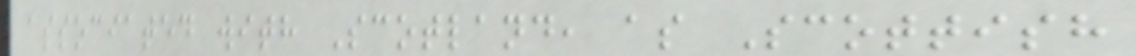associated with Scotland, as Scottish
